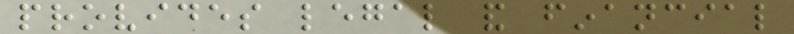provides legal and financial
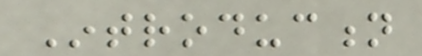Introduction
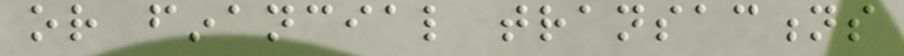or financial transactions
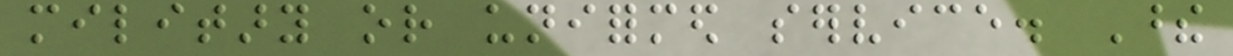military or uniformed service. These
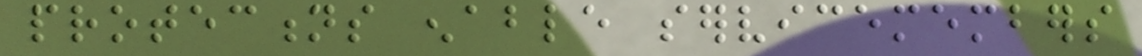protections enable servicemembers
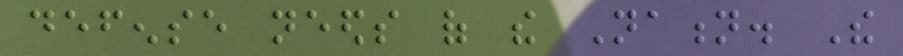defense needs of the Nation. The
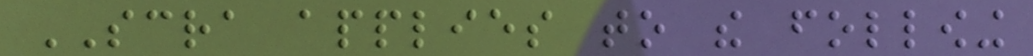SCRA applies to the following
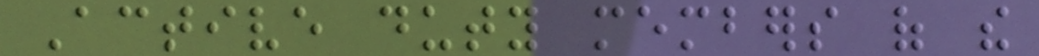Active duty members of the
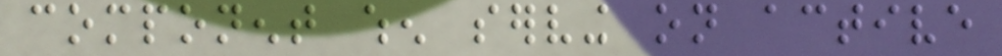component when serving on active
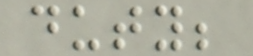duty;
